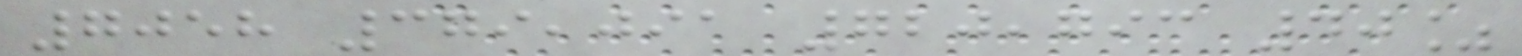7058 379,091 720,793 40%
